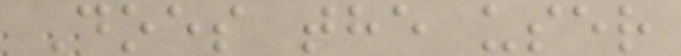Does the user
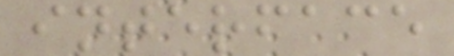interface
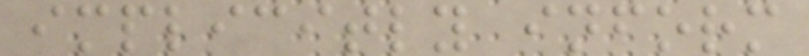implicitly inform
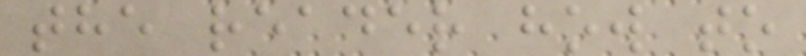the reader how to
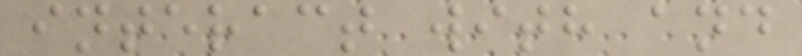interact with and
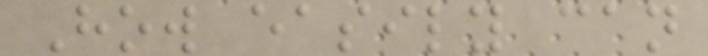How easily can
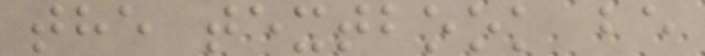the textbook be
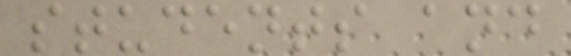students and
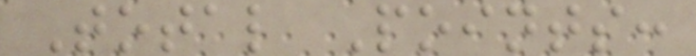Total Points:
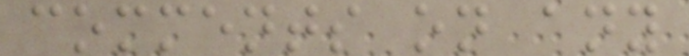comments on any
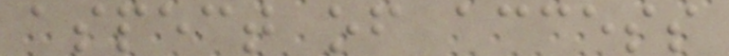aspect of access
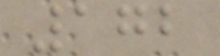172
